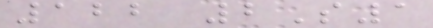122 2S1
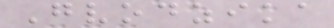Gvodzika
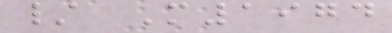/ M1974
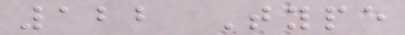122 Type
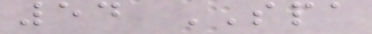54 SPA
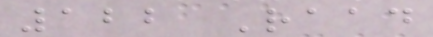122 Raad
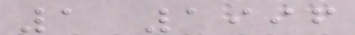1 1996
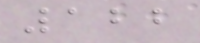122
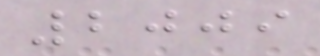2009
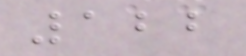122
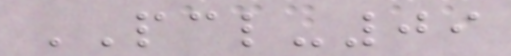PCL-09
